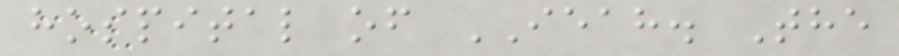hospital of IEAH. The
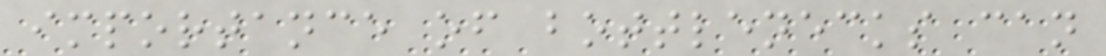importance of bottlenecks can
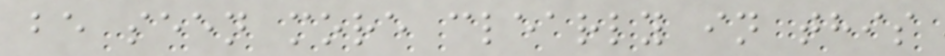be seen more clearly in this
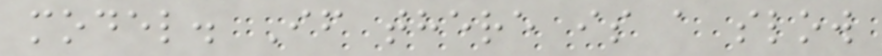model. If there is a slow
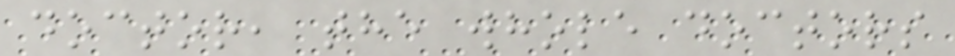doctor, the whole doctors
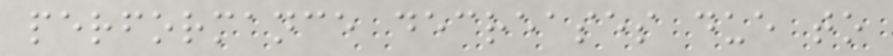performance decreases due to
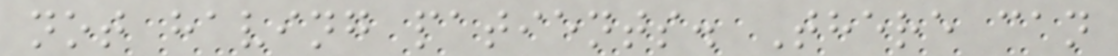not having patients. There can
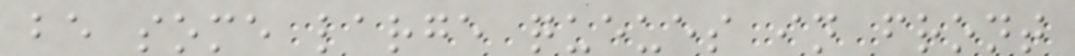be some large queues in front
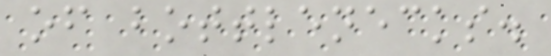of bottlenecks.
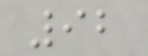92
